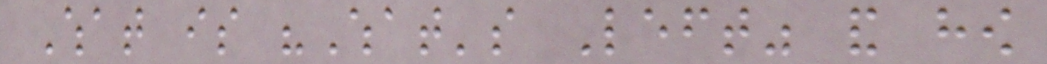What is "What's Left" and how
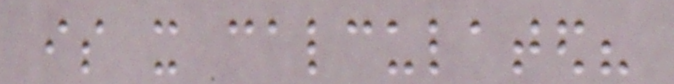is it calculated?
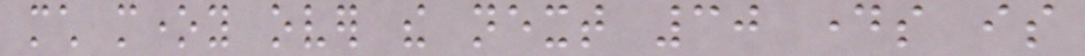much money over the next 30 days is
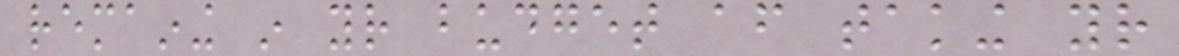remaining in your budget after taking your
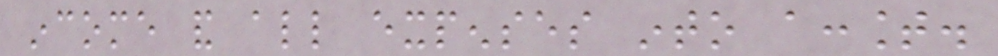income and all expenses into account.
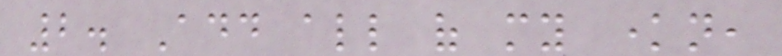2. Add all of my known,
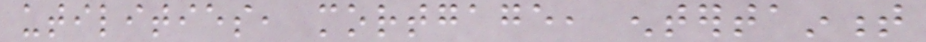utilities, mortgage, entertainment
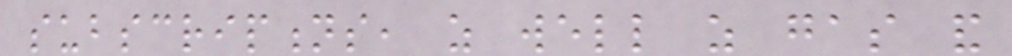subscriptions, as well as gas and
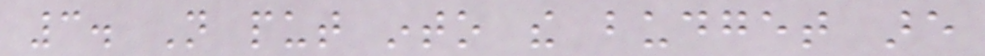3. Not put into the budget are
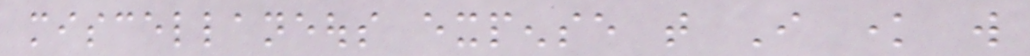miscellaneous expense that I know will
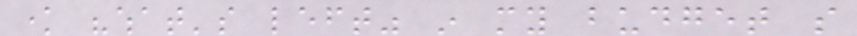know "what's left" in my budget so
